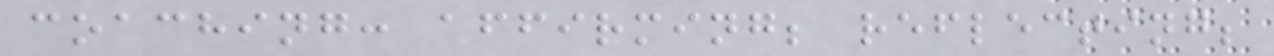coaching: affirming; reflecting;
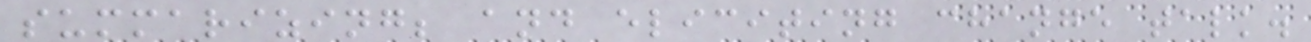summarizing; and eliciting change talk.
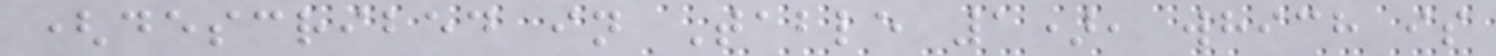(described in Table 1), which is
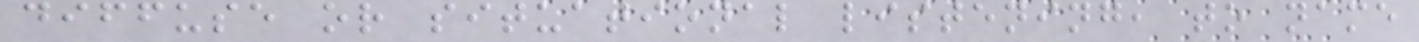diffuse or situational listening, to name
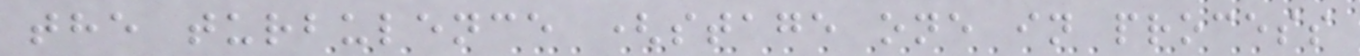the turbulence (stage one in process
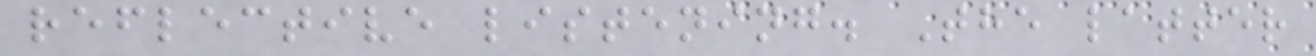reflective listening. The latter
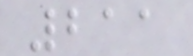211
